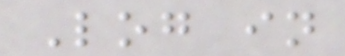Log in
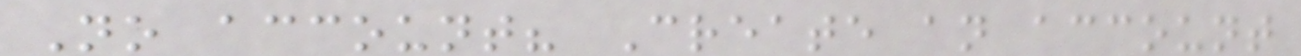No account? Create an account
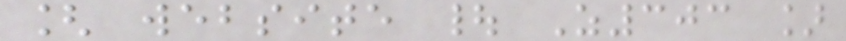[ website | Z303 ]
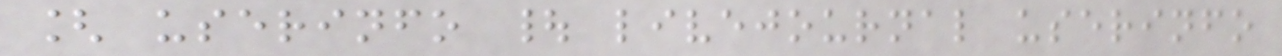[ userinfo | livejournal userinfo
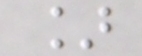]
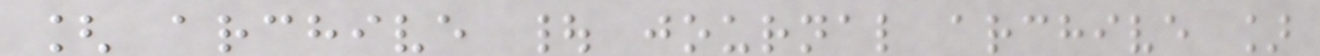[ archive | journal archive ]
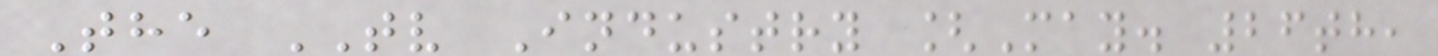The TV Industry [May. 26th,
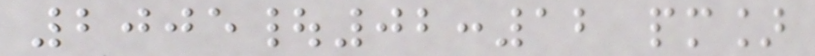2005|02:12 pm]
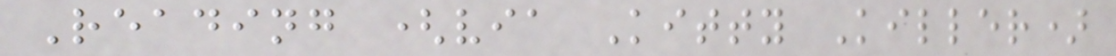Reading (via Kitty Killer)
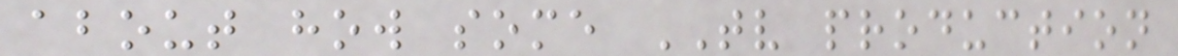about how some TV production
